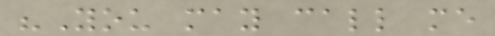"You may call me
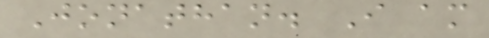Jonathan. I am
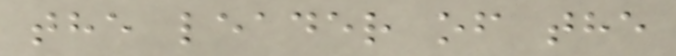the leader of the
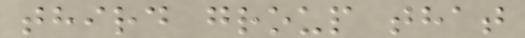third group that
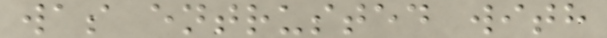was entrusted with
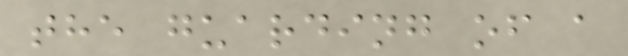the guarding of a
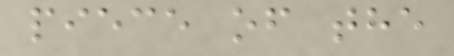piece of the
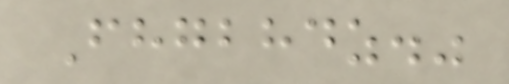Fhgbhdz."
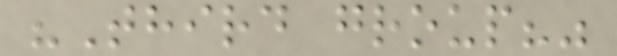"Third group?"
